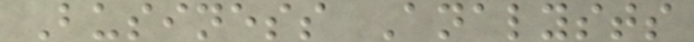Business Analysts
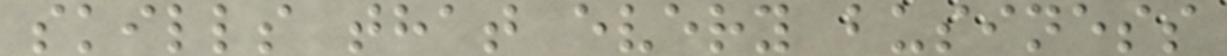skills that every business
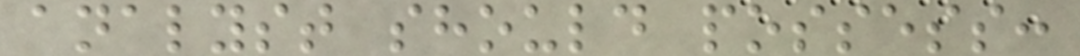analyst should possess:
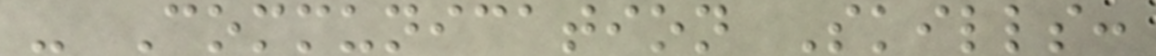- Communication Skills:
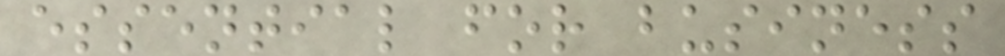essential for business
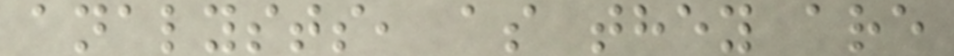analysts, as they are
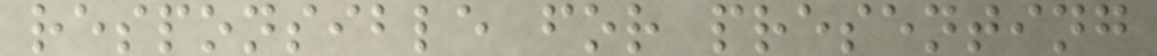responsible for presenting
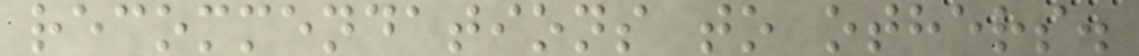recommendations to others.
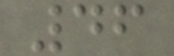46
